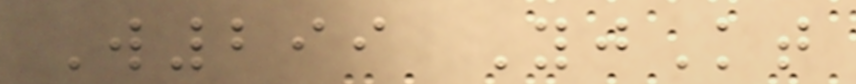W299 YjKt
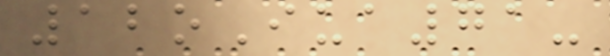12oIua71-
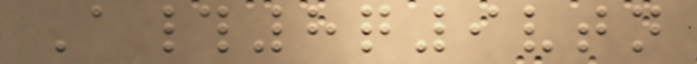A#8q9vtn
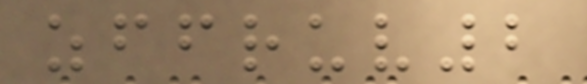zffruv2
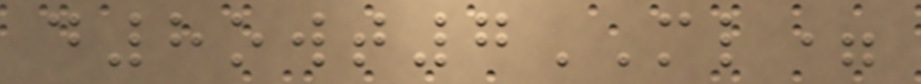d8owt7ML=
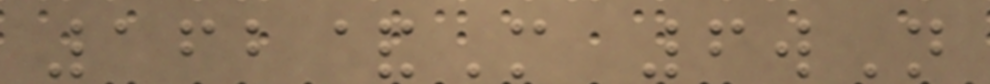162&M 6wN
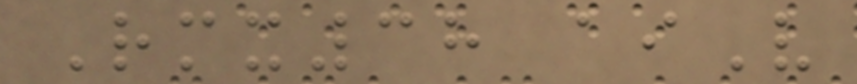Rmx38 aiV
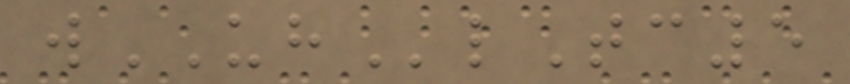wUHlTc5
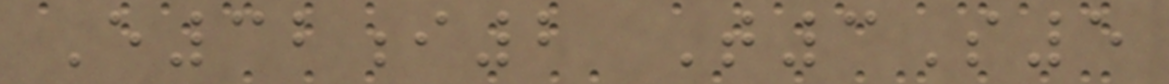E32i2 T3S5
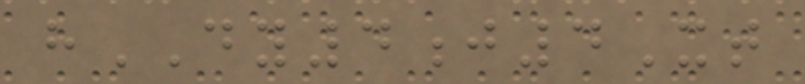hDY4j4Xt
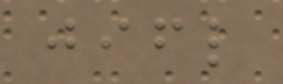jifl
